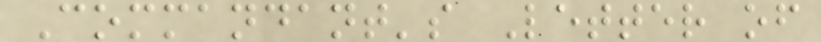Commandant's Letter of
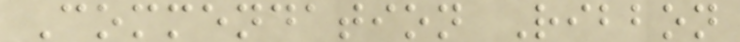Commendation Ribbon
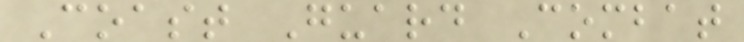Coast Guard Combat
